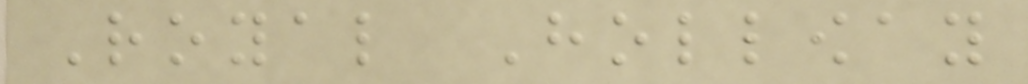Royal Holloway
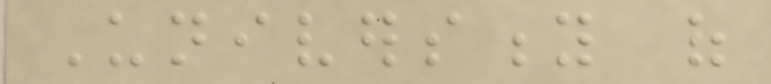University of
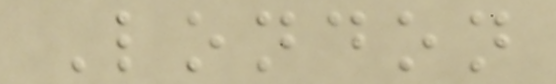London
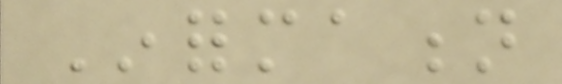Information
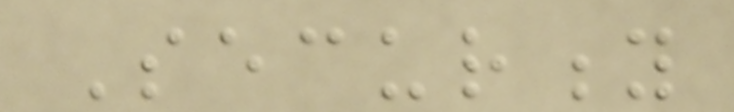Security
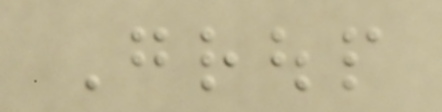Group
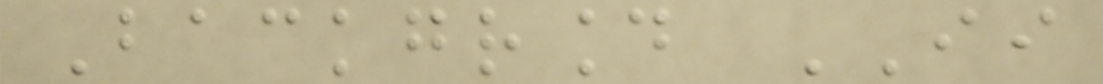Background II
